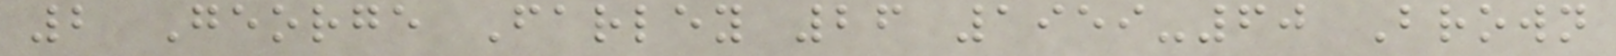2 George Farley 26 1959-60 Brown
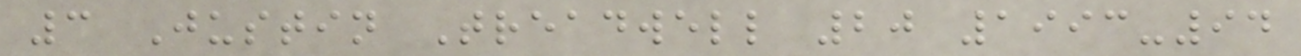3 Justin Treadwell 20 1993-94
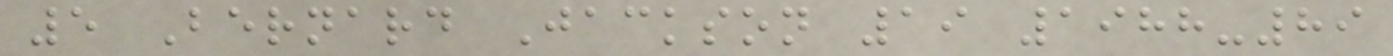5 Bernard Jackson 19 1988-89
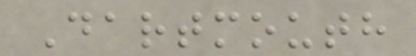Dartmouth
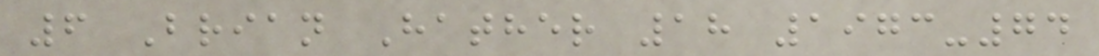6 Brian Hather 18 1973-74
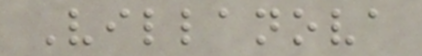Villanova
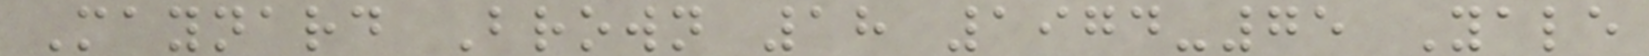Maynard Brown 18 1974-75 Yale
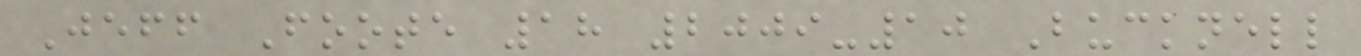Jeff Foote 18 2009-10 Bucknell
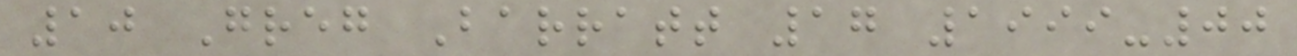10 Greg Barratt 17 1999-00
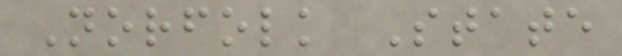Norfolk State
